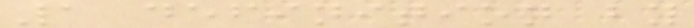1 definition by
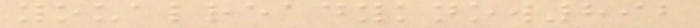youalreadyknow892
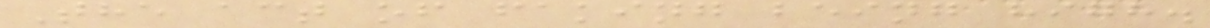The act of faking being high.
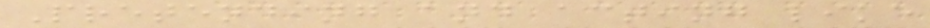Pretending and acting like
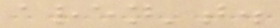aren't.
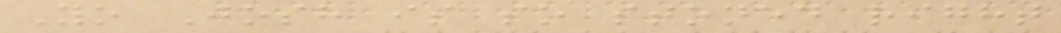Yo Josh is so stoned right
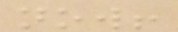now!
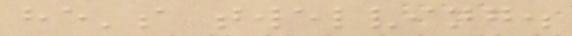he's twelving.
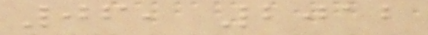06, 2012
